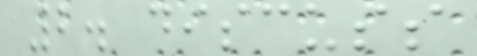2. discuss
